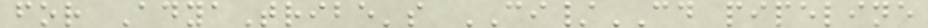for AdyaTribe's CI/CD pipeline
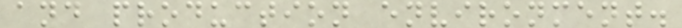and production environment.
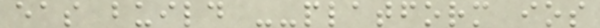eas build --platform ios
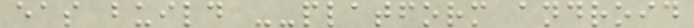eas build --platform android
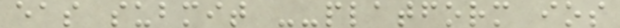eas submit --platform ios
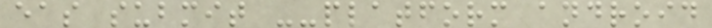eas submit --platform android
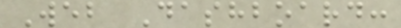Web Dashboard:
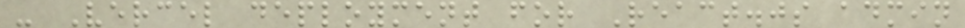- Vercel deployment for React.js admin
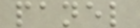panel
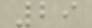29
